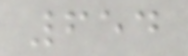654
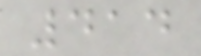414
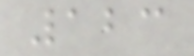123
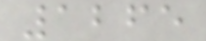1265
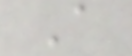A
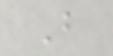B
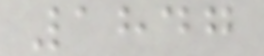1847
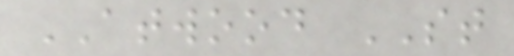ATWOOD ST
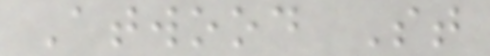Atwood St
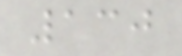130
